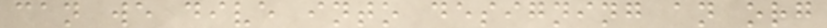can we dive into designing an org
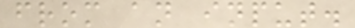from an input.
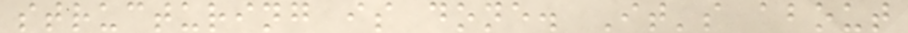structuring is done. It's about
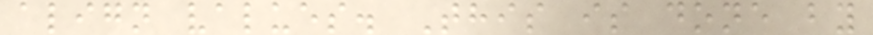align values. This is done by
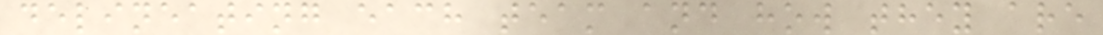delineating each team and how they are
